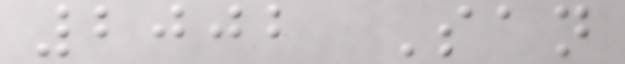2002 San
